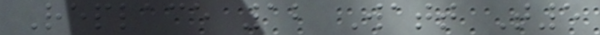Replace 12 Watt T5
